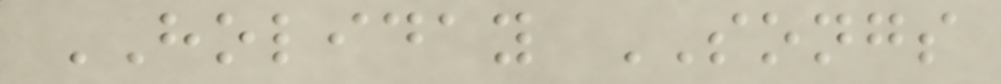HOLIDAY SONGS
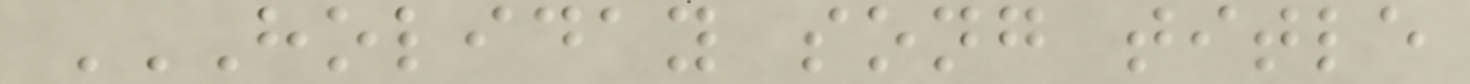HOLIDAY SONG TITLE
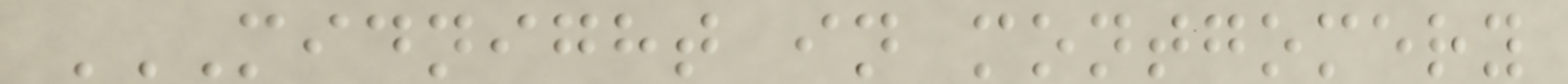MIDNIGHT IN MONTGOMERY
